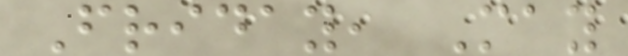Friday, May
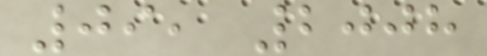09, 2008
